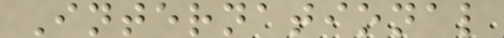International
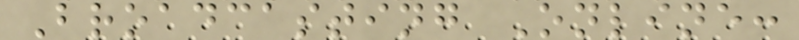Broadcasting Online:
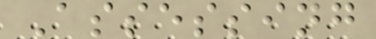Assessing
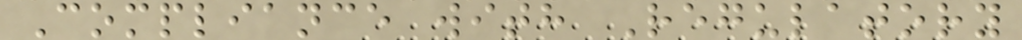Compliance with Regulatory
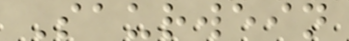Saurwein
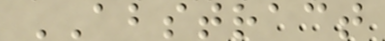ABSTRACT
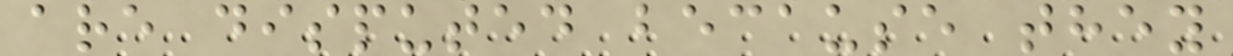are disputed because they
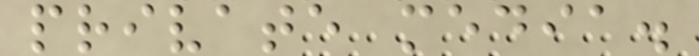private media.
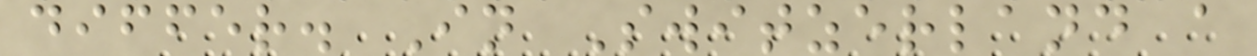differ. In Switzerland a
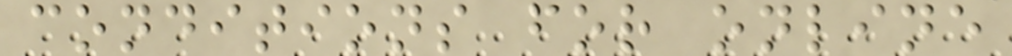conditions for online
